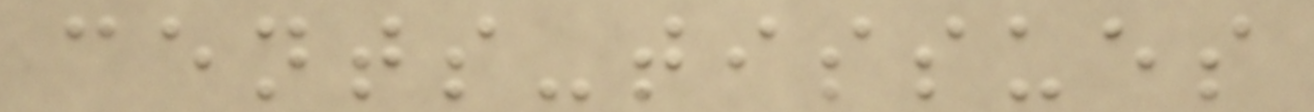cents-tissues
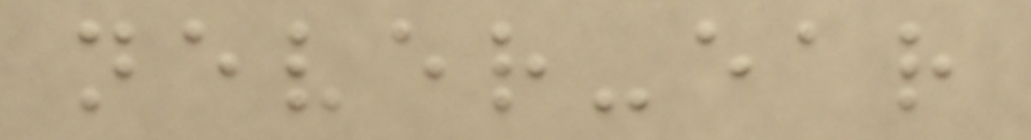never-ear
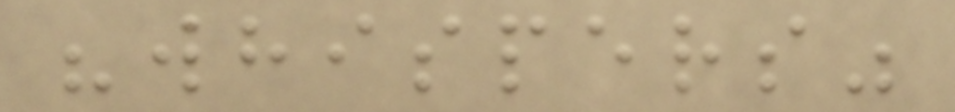"whispers"
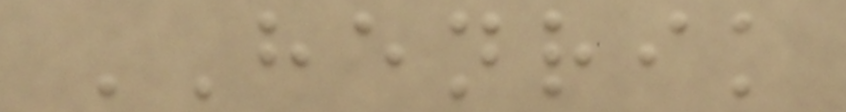HENRIK
